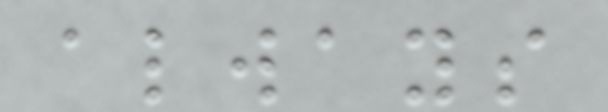always
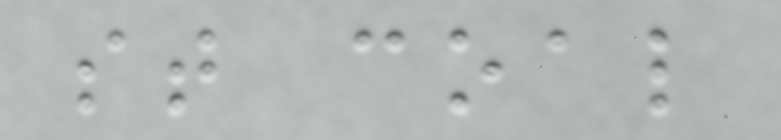st coal
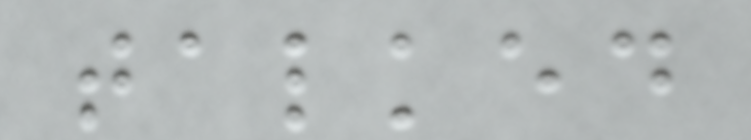talked
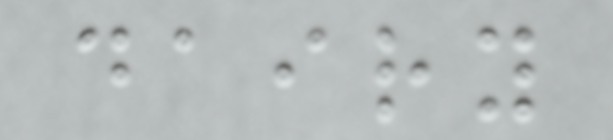dairy
